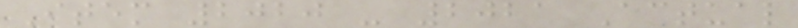Item 2020 - 2021 Actual
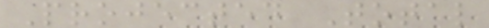Projected Total
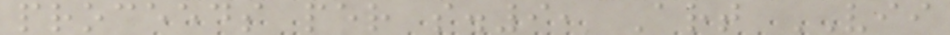proceeds per s.9, Art VII
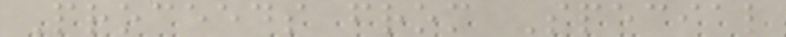Proceeds from Special
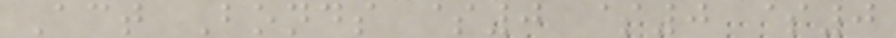Act Bonds $0 $0 $0
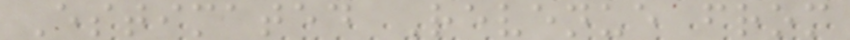Estimated Revenue from
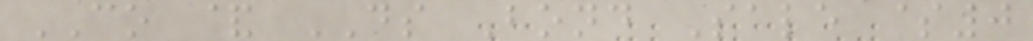CO & DS Bond Sale $0
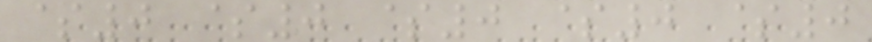$0 $0 $0 $0 $0
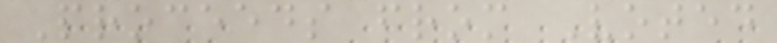Proceeds from Voted
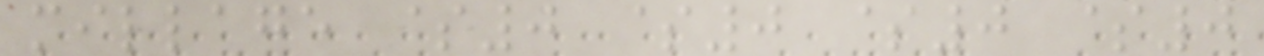millage $0 $0 $0 $0
